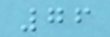76
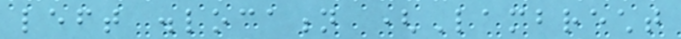left dislocation (Lambrecht
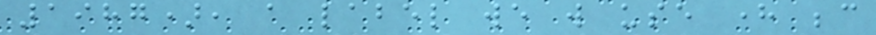1987), a label we will use here because
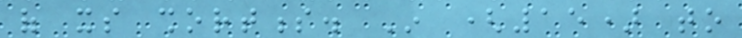of its shortness. In (15) to
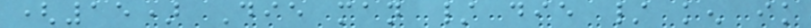(15) Die man / die / ken ik
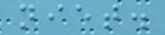niet.
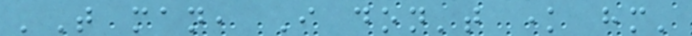'That man, I don't know him'
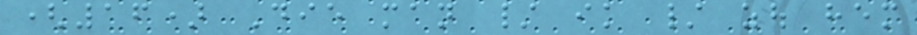(16) Die man / ik / zou hem
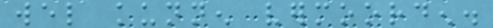wel kunnen vermoorden.
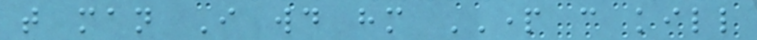that man I would him PART can kill
